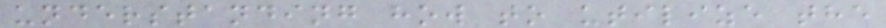understanding how to utilize the
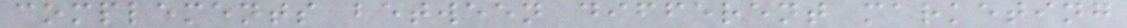complements between different marketing
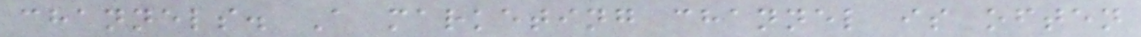channels. A marketing channel is often
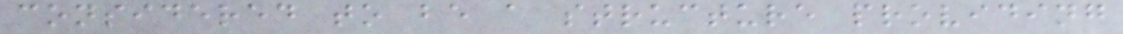considered to be a structure providing
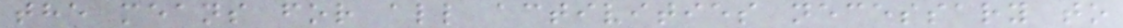the means for all activities necessary to
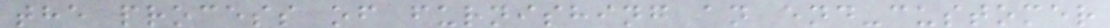the process of furnishing an end-customer
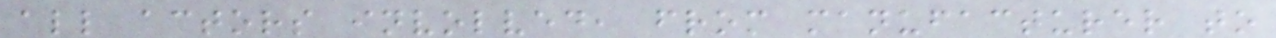all actors involved, from manufacturer to
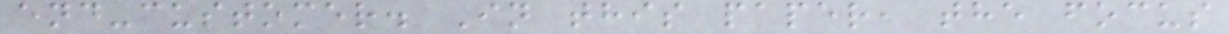end-customer. In this paper, the focus
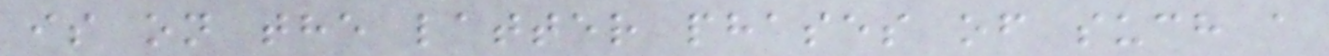is on the latter phases of such a
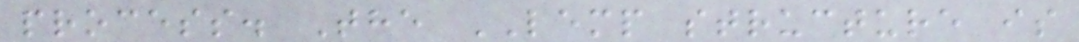process. The LEMP structure is
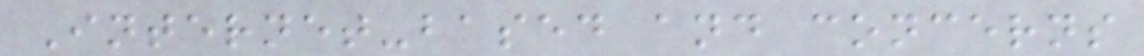Internet-based and concerns
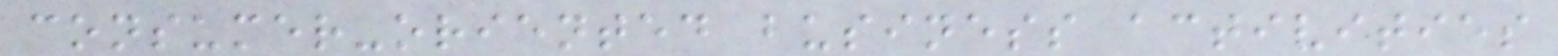consumer-oriented business activities
